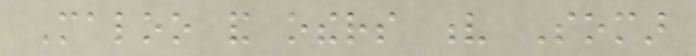Maloo and others v Somar
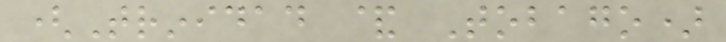(Trinidad & Tobago)
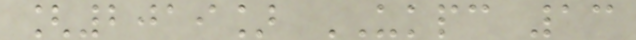[2019] UKPC 13
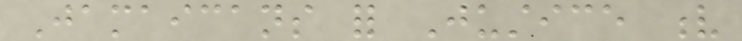Jamaicans for Justice v
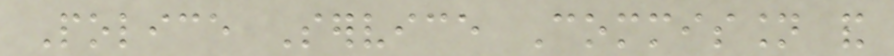Police Service Commission and
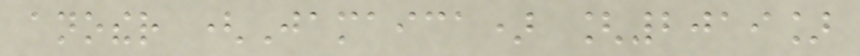another (Jamaica) [2019]
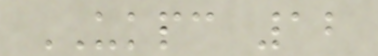UKPC 12
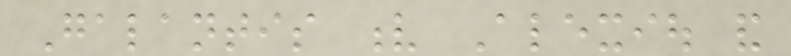Galantis v Alexiou and
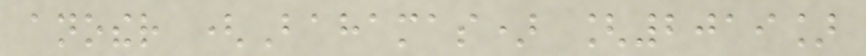another (Bahamas) [2019]
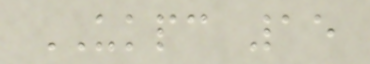UKPC 15
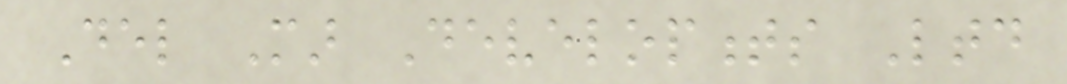Del Mar Developments Ltd
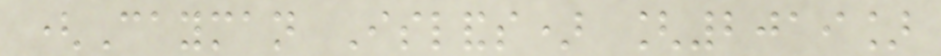(Cayman Islands) [2019]
